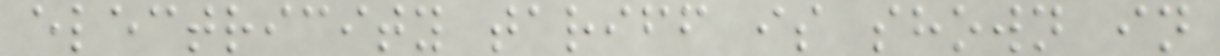electricity tariff is shown in
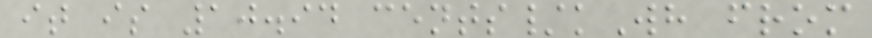it is 10.94 cents/kWh from
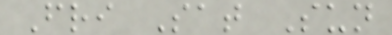Fri Sat Sun
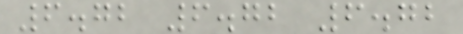6.72 6.72 6.72
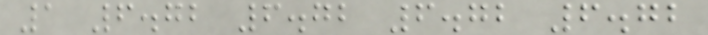1 6.72 6.72 6.72 6.72
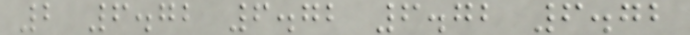2 6.72 6.72 6.72 6.72
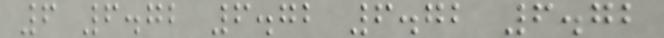6 6.72 6.72 6.72 6.72
